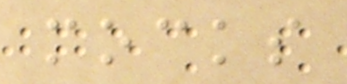mocks
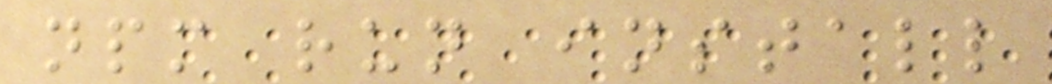npm run install
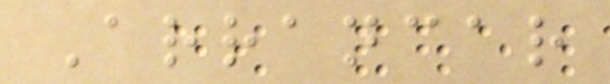Arrancar
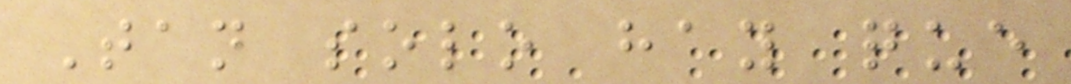Tan solo hay que
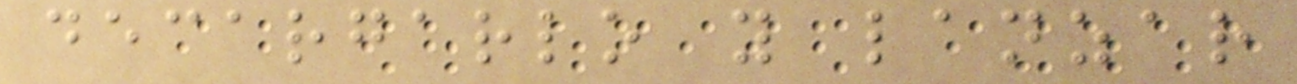decargarlo y lanzar
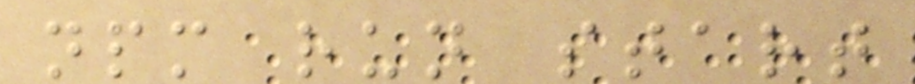npm run start
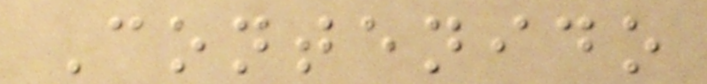Contenido
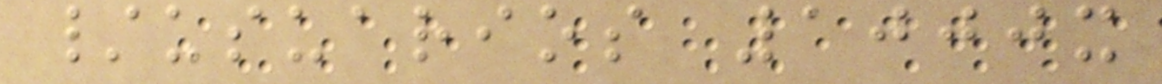/usuarios 1000x
